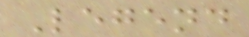Legend
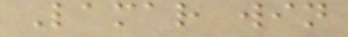Lamar win
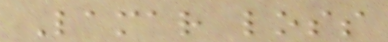Lamar loss
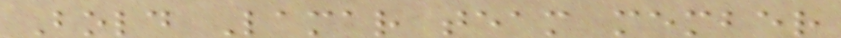Bold Lamar team member
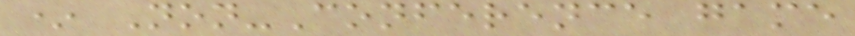* Non-Conference game
